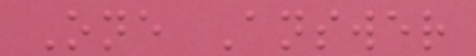One Answer
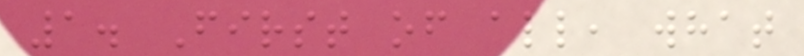1. First of all, what
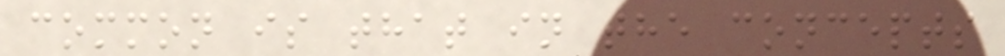common is that in the concepts
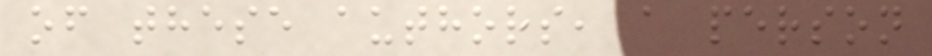of these authors, a person
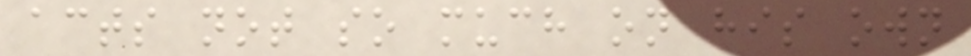acts not so much on his own
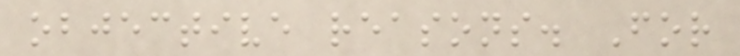objective reasons. For
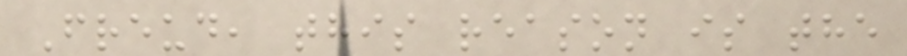Freud, this reason is the
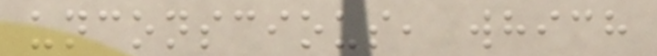unconscious, which
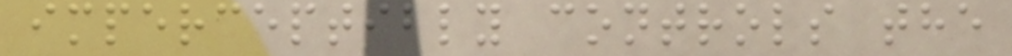imperceptibly controls the
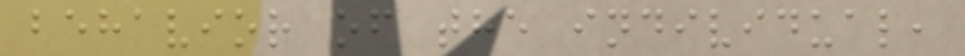behavior of the individual,
